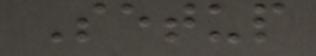Setup
